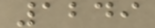1249
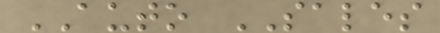AUTO SALES
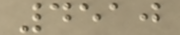4510
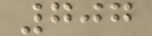707
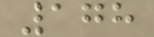178
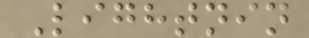Lightnin
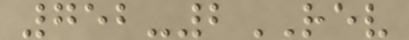752-2REV
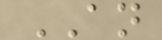AN
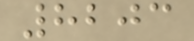8203
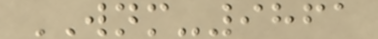WNM-9861
